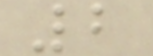2
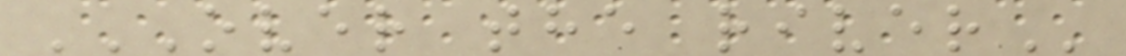OVER THE RIVER
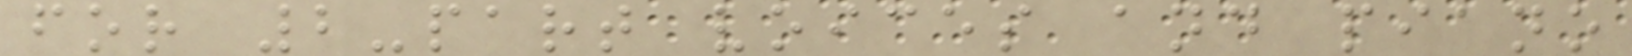for 2-part voices and piano
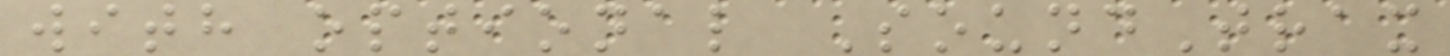with optional SoundTrax
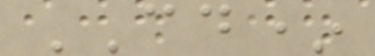CD*
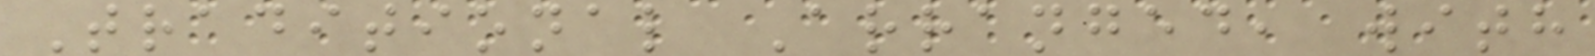Traditional Arranged, with
